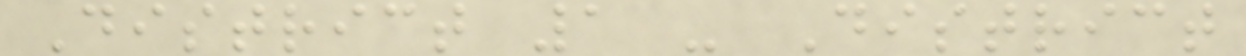District 1 - District
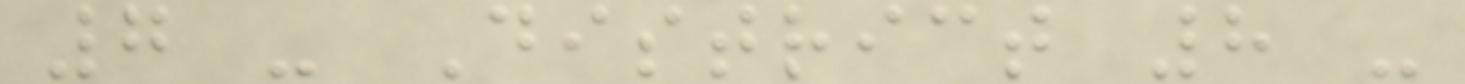7 - District 8 -
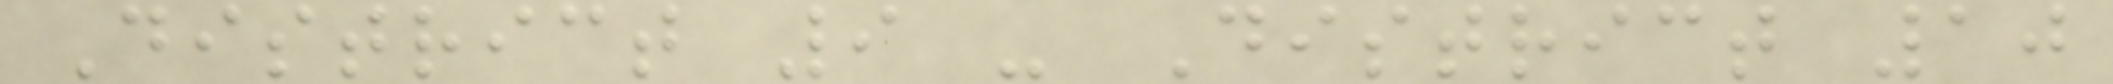District 9 - District 10
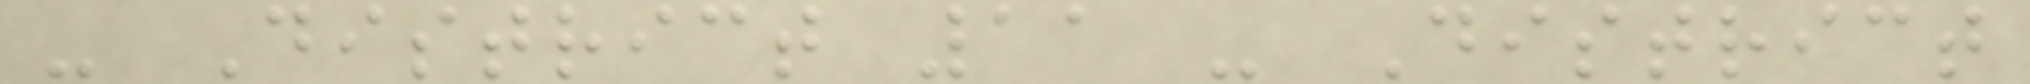- District 11 - District
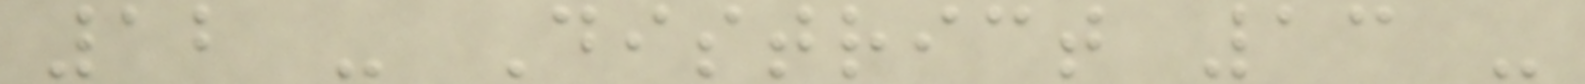12 - District 13 -
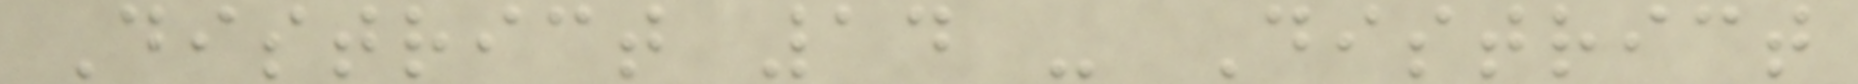District 14 - District
